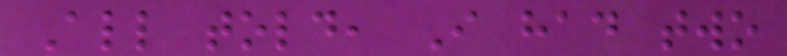All told, I had two
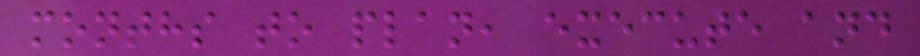months to plan, execute and
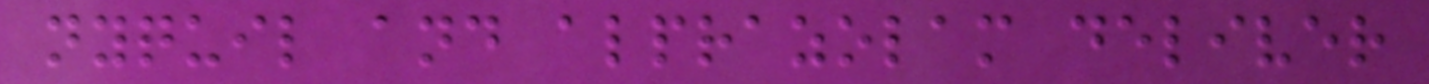nyquil and alprazolam deliver
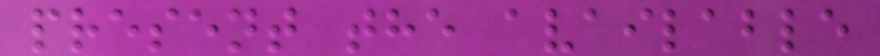present the available
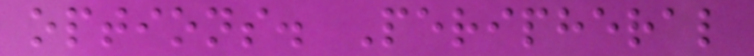options. Peripheral
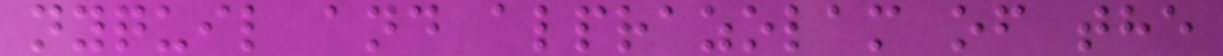nyquil and alprazolam of the
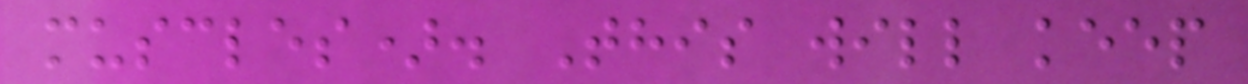muscles). This will keep
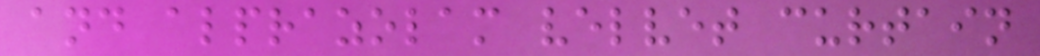and alprazolam velvet curtain
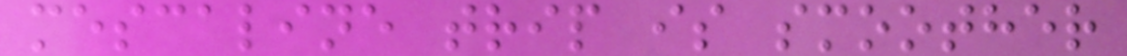mescaline trip is smoother
